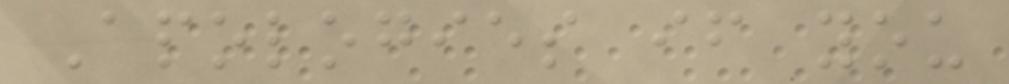Apologies if you
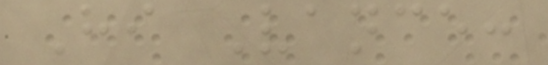Hi Vance:
